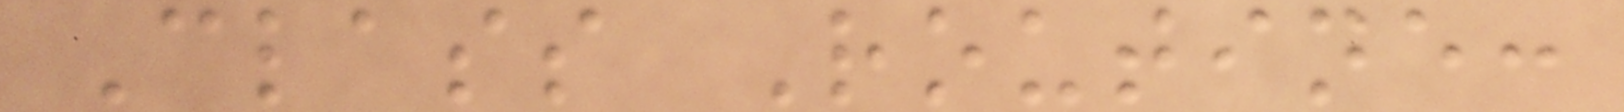Class Routine:
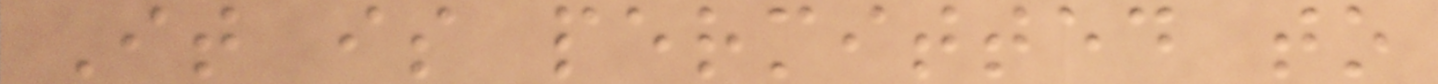It is permitted to
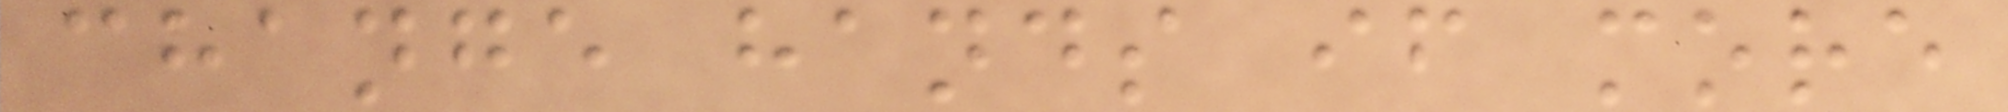change hands if more
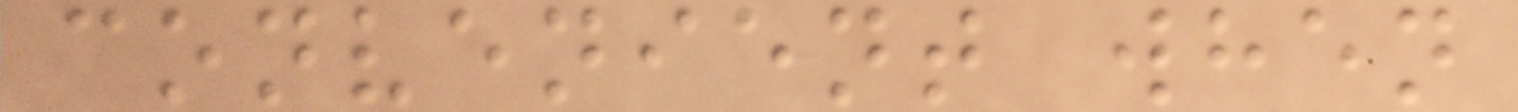convenient when
